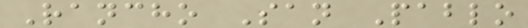Rancho San Pablo
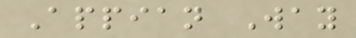Appian Way
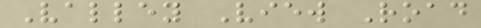Valley View Road
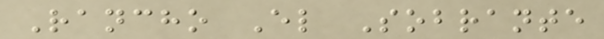Rancho El Sobrante
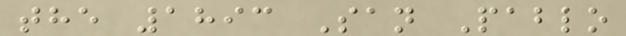the 1893 San Pablo
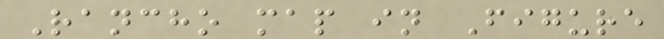Rancho map in Figure
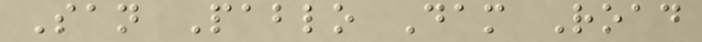San Pablo Dam Road
